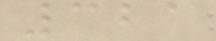321
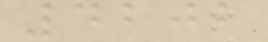4202
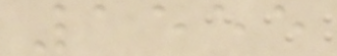1555
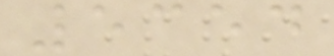5354
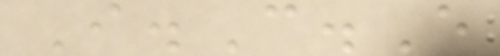I.C.E
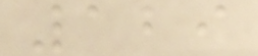129
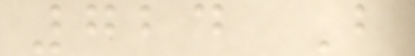724 B
